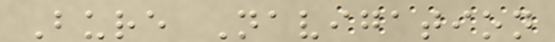Bure Navigation
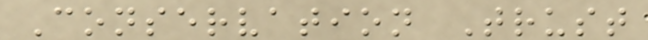Conservation Trust
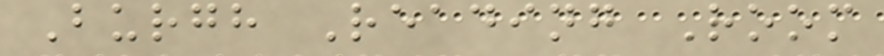Burgh Reading Room
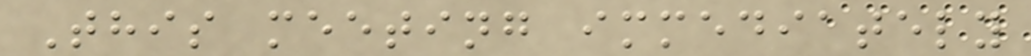This meeting immediately
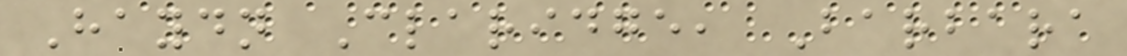Haydn Claridge, Barbara
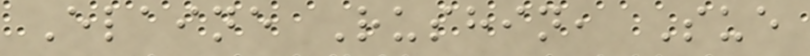Elaine Rushin, Sue
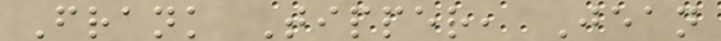Frank Tipper, Jean
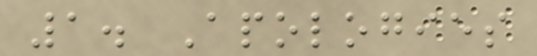1. Apologies
